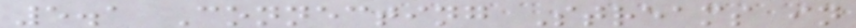5.1 Connecting Streams in
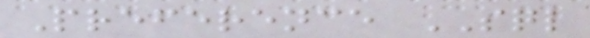Preference SQL
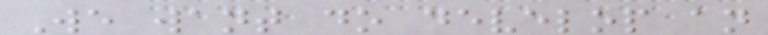We want do develop an
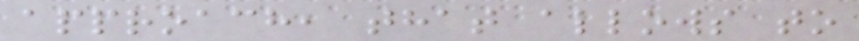approach, that allows to
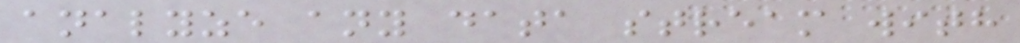analyze any data stream with
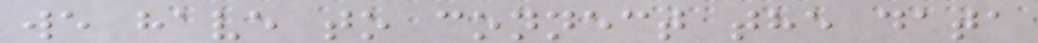we have to connect the data
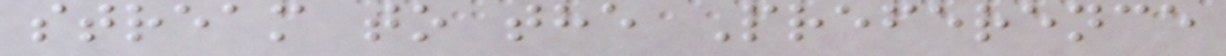stream to the Preference
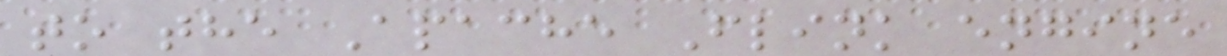to the Apache Flink engine
